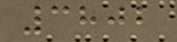3802
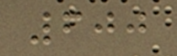600
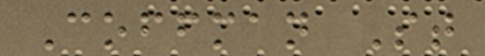Coffman St
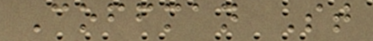Coffman St
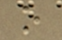o
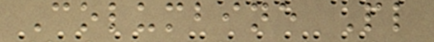Columbine Pl
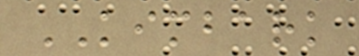KIMBARK
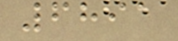6891
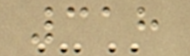318
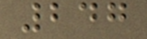247
